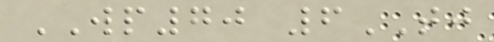WP70 6TJ
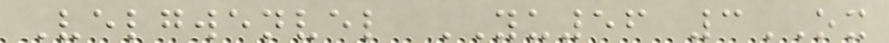Velgwenvel YU56 3OX
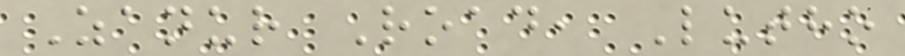Zanur Road, Lutho
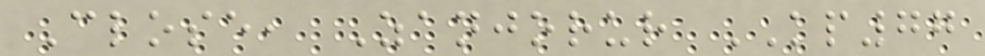Close, Zanjorur KP77
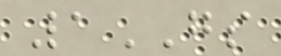1GS
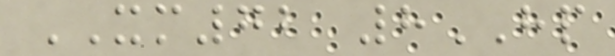XM72 8HP
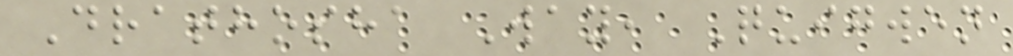Drathosha Way, Quigwen
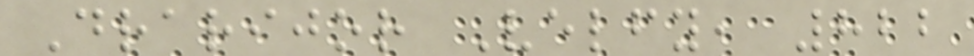Drarijor Velfy, 822
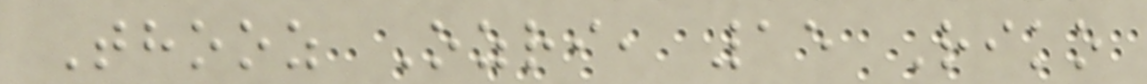Thooz Ozri, 15 Riko
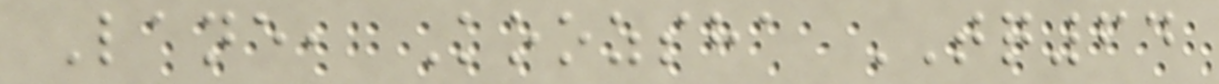Lane, Koozsha TQ64
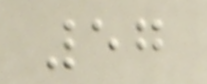57
